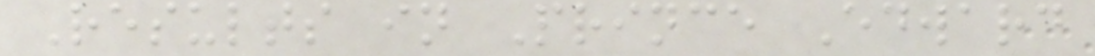Results in Prince Edward
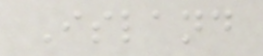Island
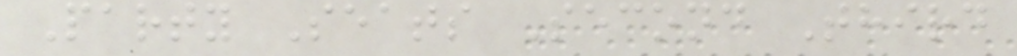Party Seats Second Third
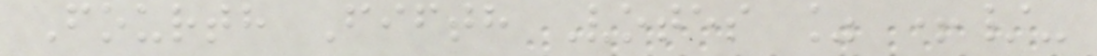Fourth Fifth Votes % +/-
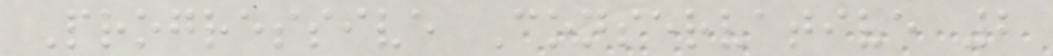Progressive Conservative 2
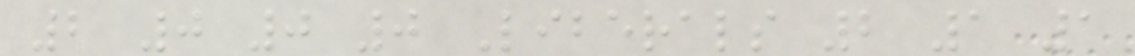2 0 0 0 Liberals 2 1 1
